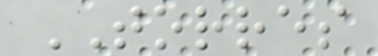TORRES
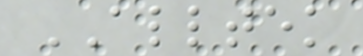ALLTEK
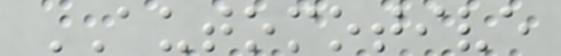AUTOMOTIVE
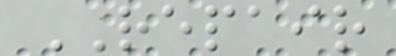REPAIR
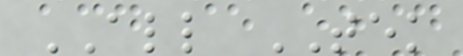ALL TEK
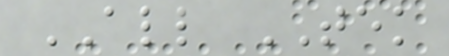ALL TEK
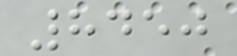8450
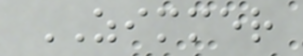ZIMMER
